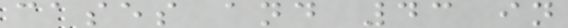cases and 43 in
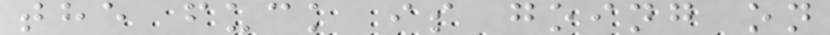the fuck is going on
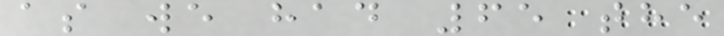as we had 65 the
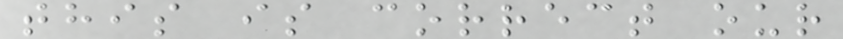this is correct our
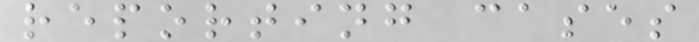reporting cases
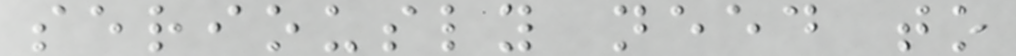seriously need to
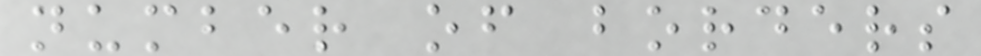number of borders
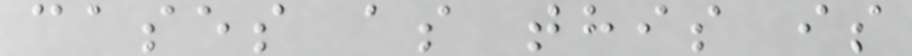cases as this is
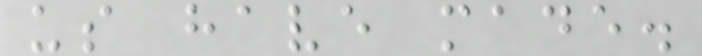us have made.
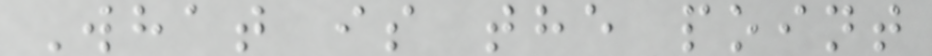What is the point
